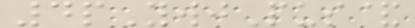4pYwjPus&
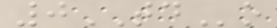0TDo
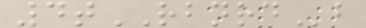4tRBNRDb
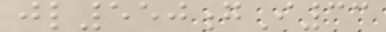jl550gI33
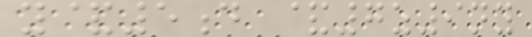y&5d &7z9ny
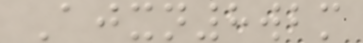Ajxn8wbm
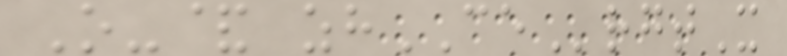O-& zhCErgtX
